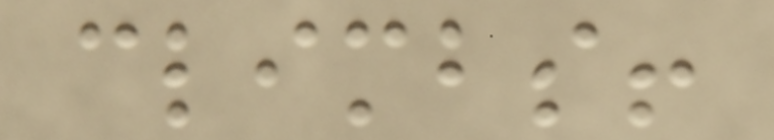climbs!
